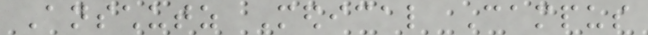Anschutz Medical Campus
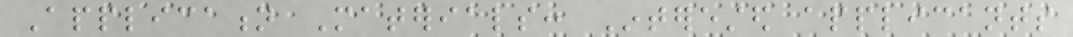Application Materials: Interested applicants
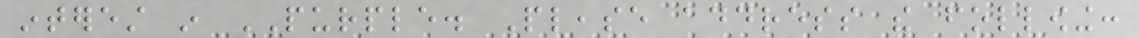interest in PURPLE. Please address the following:
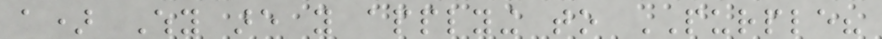a) Why are you applying to PURPLE?
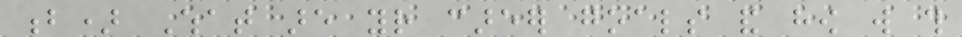b) What are your career goals and how will this
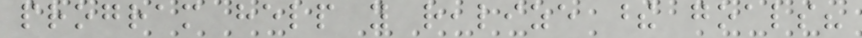program help you realize these goals?
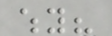why?
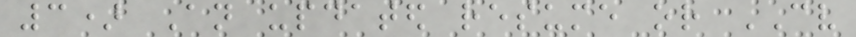3) An updated resume or CV
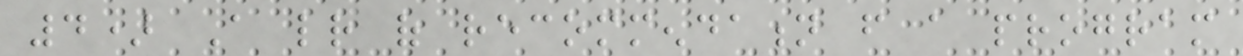4) A letter of recommendation from a program
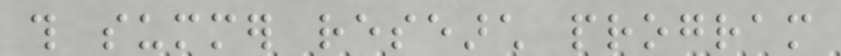this summer research program
